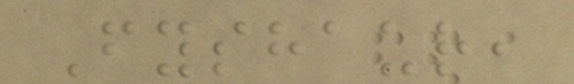Fyshaur,
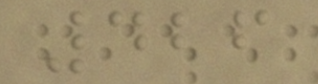426
